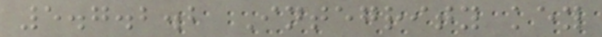5.7.2.2 Integrity key
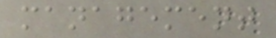management
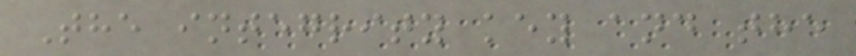The integrity key and the
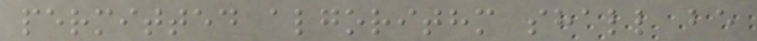permitted algorithm shall be
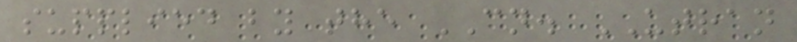supplied by the CN. UTRAN
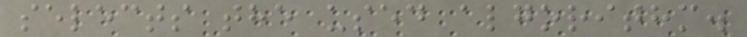selects the used algorithm.
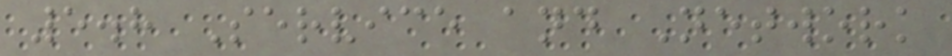5.8 Service and Network
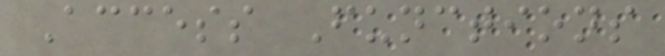Access Functions
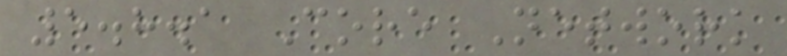5.8.1 Core Network
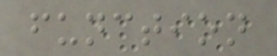function
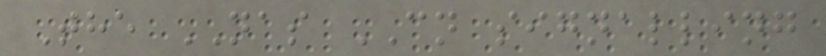The NAS CN signalling
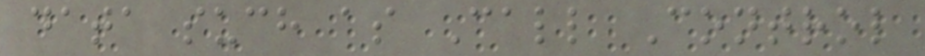data such as Call Control
